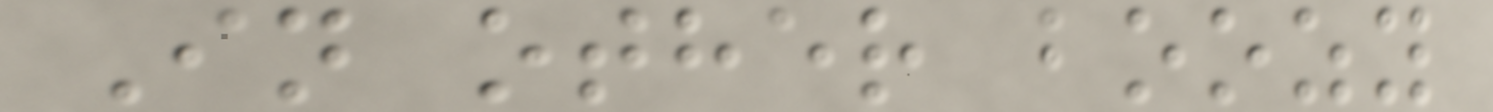In other boozy
